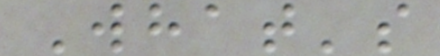What's
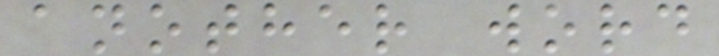another word
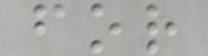for
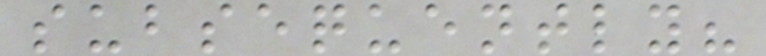subsequently?
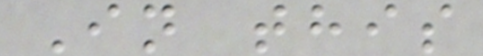In this
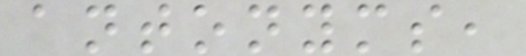antonyms,
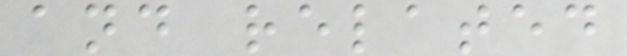and related
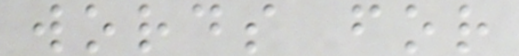words for
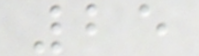25
